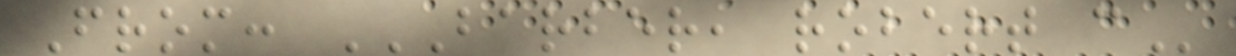From: BARBER, ROBERT C
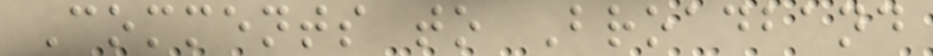Comments to Broadband
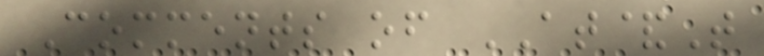Comments of AT&T
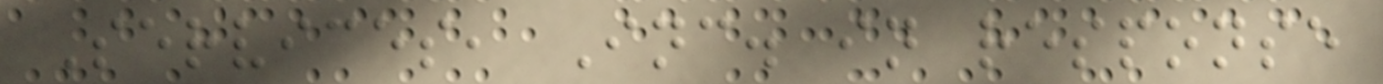Services, Inc. in response
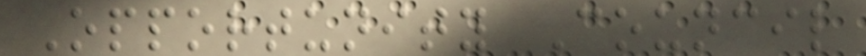Opportunity Council
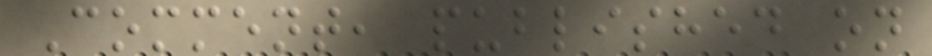Comment, published on
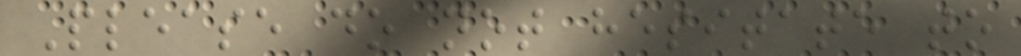Please do not hesitate to
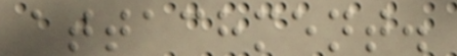attachment.
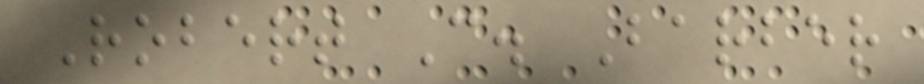Robert C. Barber
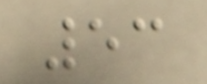53
